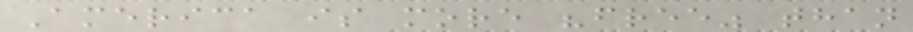America is more "free" than
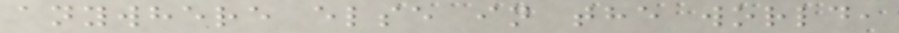anywhere else in the world,
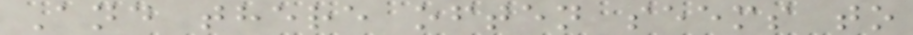And there often seems to
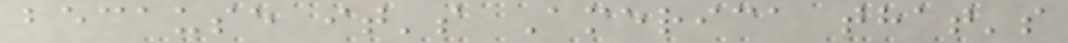because it's America that's
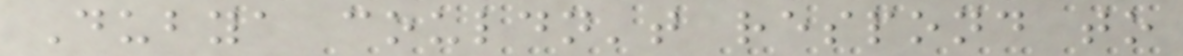Dubya couldn't respond to
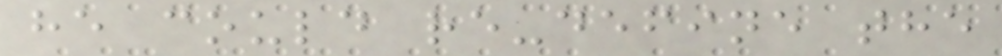he could re-define the
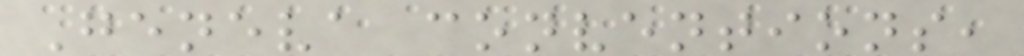Geneva conventions,
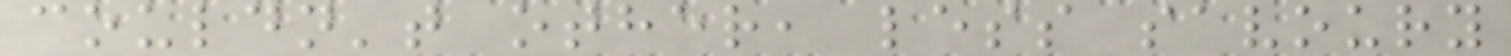couldn't other, less savoury
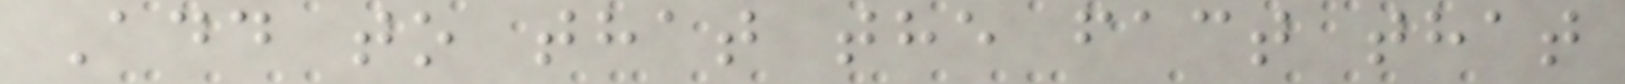Add to that the fact that
